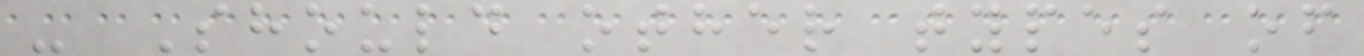- Should other types of
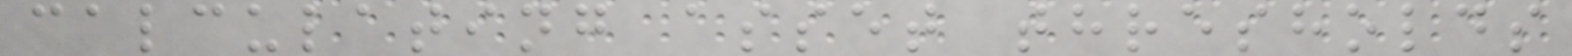calculating asset thresholds
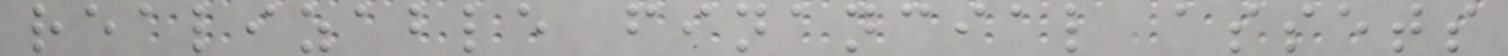realizable financial assets
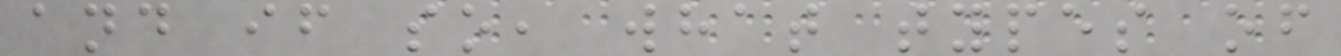and if so, what types of
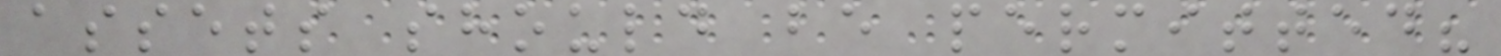assets should be permitted?
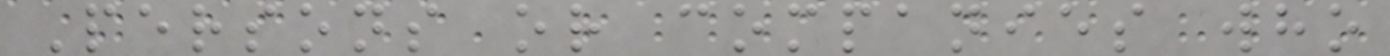Persons or companies who
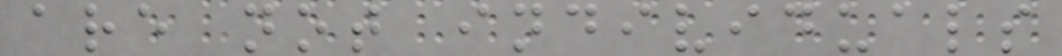are not individuals
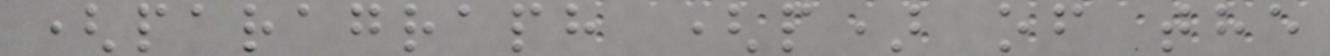(paragraph (p) of the
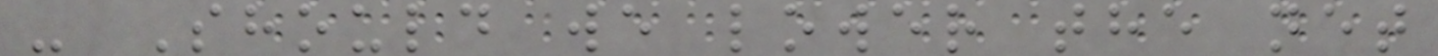- Should we lower the net
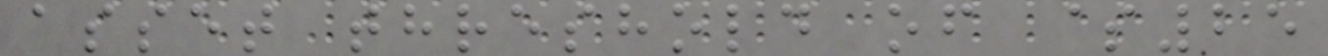asset threshold of $25
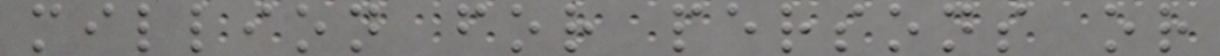million for persons or
